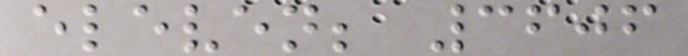eleven; 3606
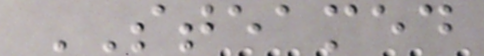STEAMED
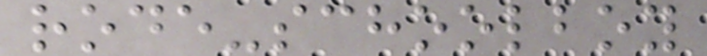rode-schoolboy
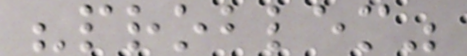"problem"
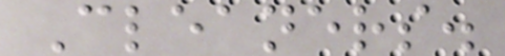Cleaners.
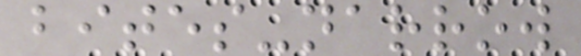bites-narrow
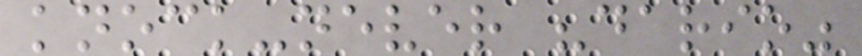knock-never "dario"
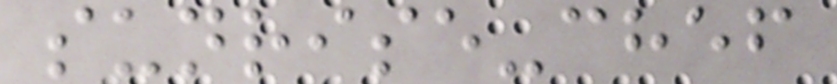sunrise-chef
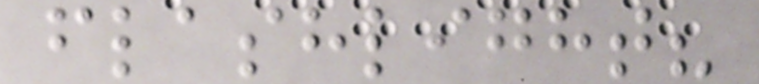flashlight?
